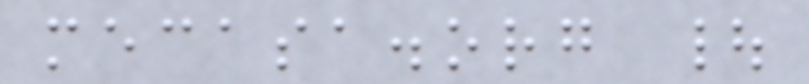mecasa.org |
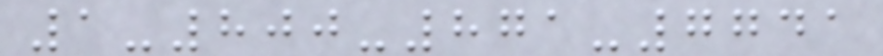1-800-871-7741
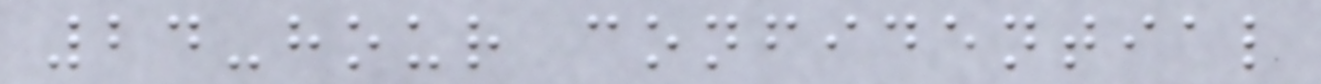24-hour confidential
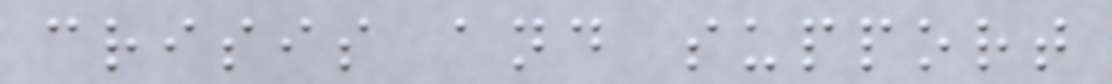crisis and support
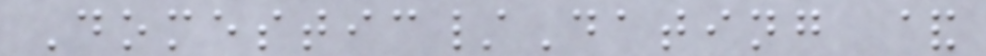Domestic/Dating &
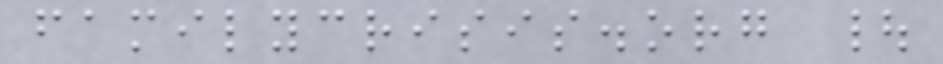familycrisis.org |
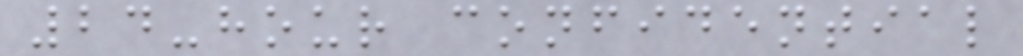24-hour confidential
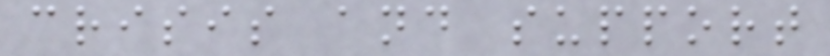crisis and support
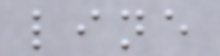line
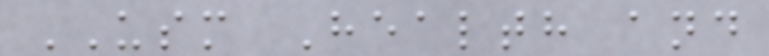USM Health and
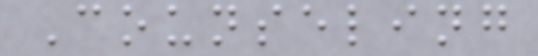Counseling
